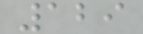129
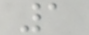1
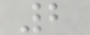2
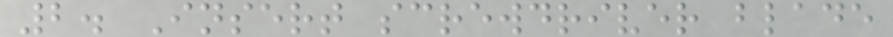2. Insert screwdriver blade
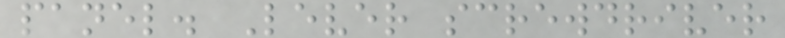panel. Lever screwdriver
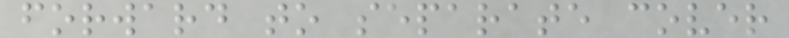forward to separate cover
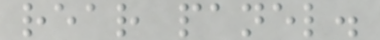rear panel.
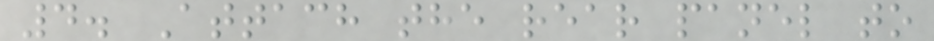4. Attach the rear panel to
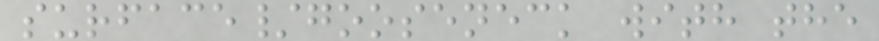surface/gooseneck with the
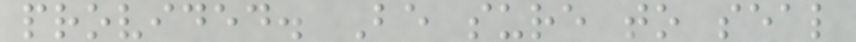provided. Be sure to seal
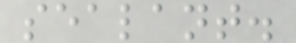sealant.
